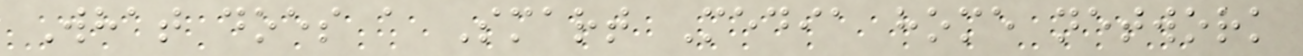What does a Smart Media home network
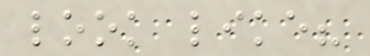look like?
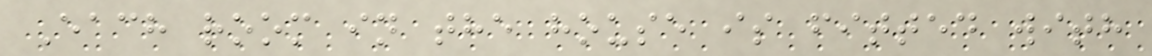Each room in the house is fitted with
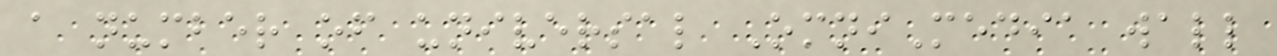a number of universal OmniMedia wall
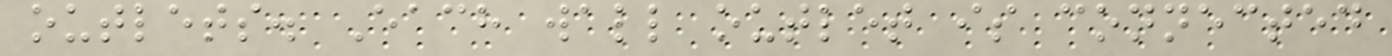outlets. Each wall outlet is connected
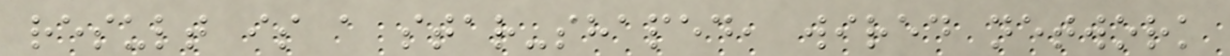result is a star-shaped, wired network
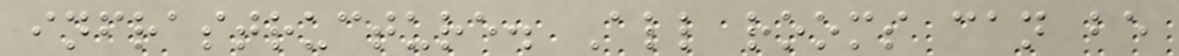infrastructure. All rooms can be
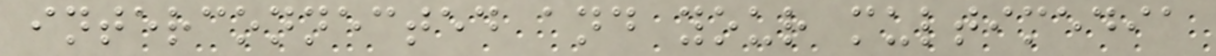interconnected and your multimedia
